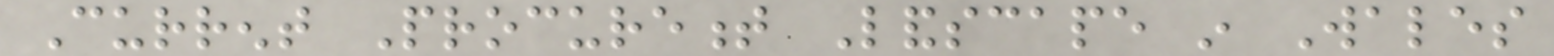Current Procurement Landscape in Wales
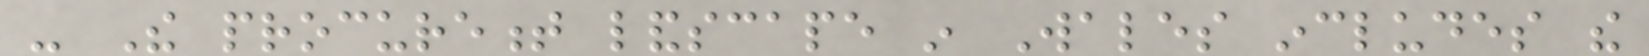- The procurement landscape in Wales includes the
